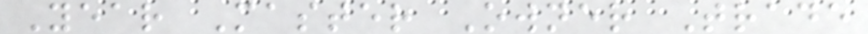Year Master Owner Trade
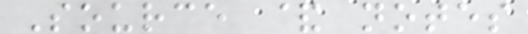Source & notes
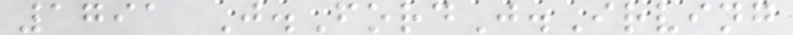1791 J.FordJ.Irving
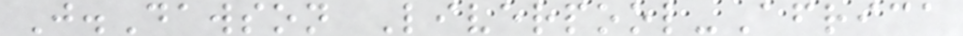J.Dawson Liverpool-Africa
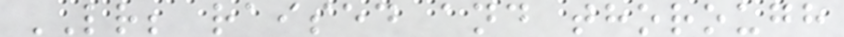LR; raised and thorough
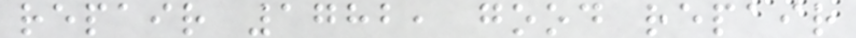repair 1782, good repair
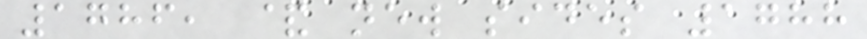1786, & new sides 1788
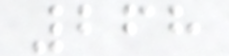268
